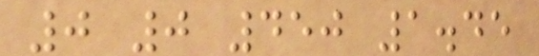0 0 450 1.45
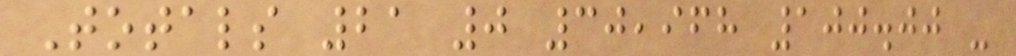Totals 21 0 30,968 100.00 -
